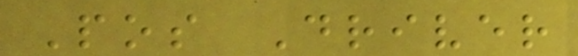Pos Driver
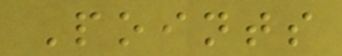Points
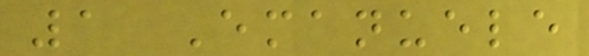1 Emanuele
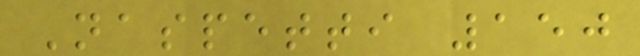Naspetti 150
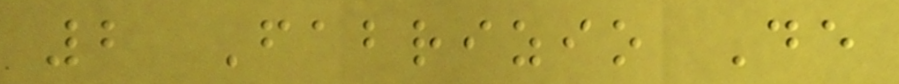2 Fabrizio De
